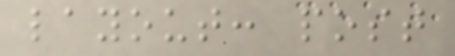layout: post
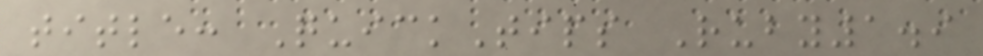title: QuickTips Ruby1.9
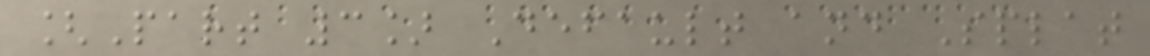[Part 3] Default and Splat
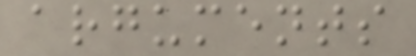arguments
